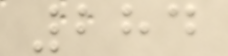284
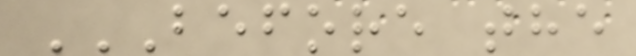BEFORE THE
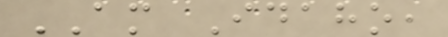AM Idaho,
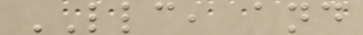LLC, and
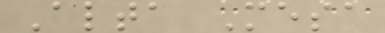Alta Mesa
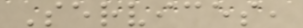Services,
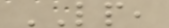LP,
